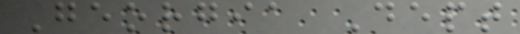Georgia Dept
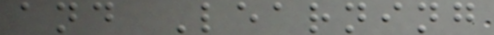and Learning
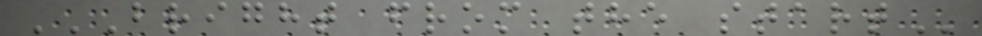BRIGHT FROM THE START
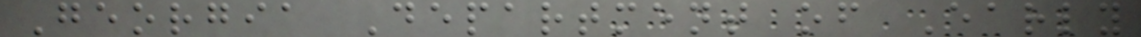Georgia Department of Early
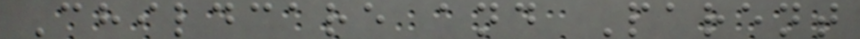Childcare and Parent
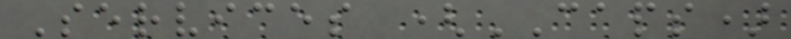Services (CAPS)
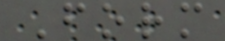Form
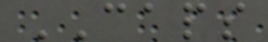CAPS
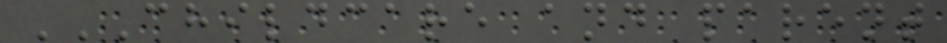CHILDCARE AND PARENT
